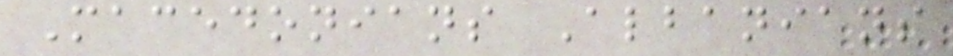Macedonians Albanians
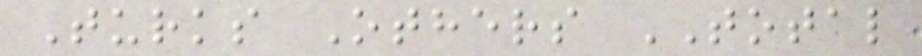Turks Others TOTAL
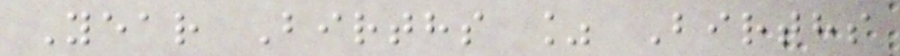Year Births % Births
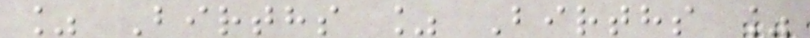% Births % Births %
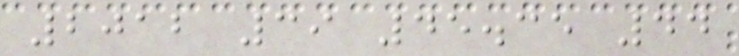2012 39 45.35 44
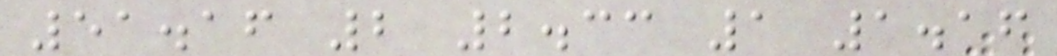51.16 2 2.33 1 1.16
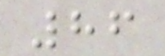86
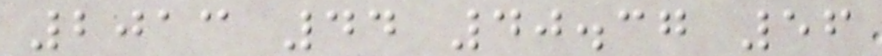2013 44 40.37 56
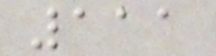111
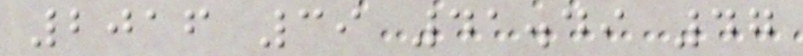2016 39 41.49 47
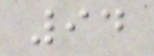94
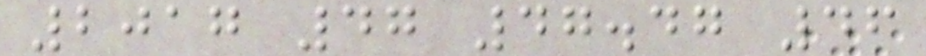2017 47 47.47 46
